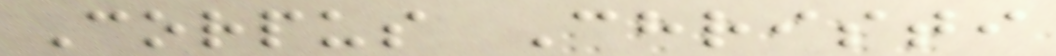Corpus Christi
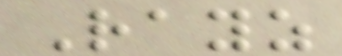Rayz
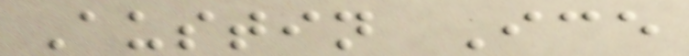Austin Ice
